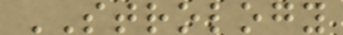STROLOGY
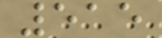515
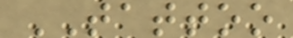TATTOO
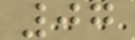07
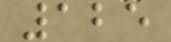125
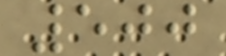500
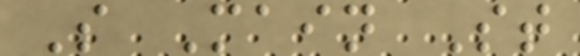S Main St
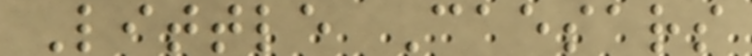Little Caesars
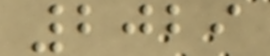2029
